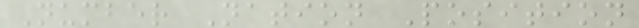Number Nation Position
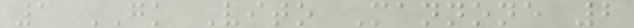1 GK Vito Mannone 2
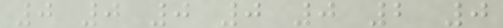0 0 0 0 0 2 0
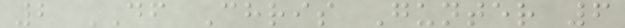2 DF Chris Gunter 6
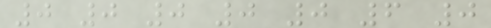0 0 0 0 0 6 0
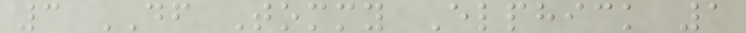3 DF Tommy Elphick 1
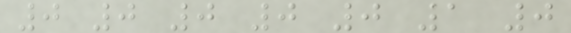0 0 0 0 0 1 0
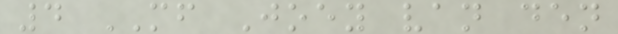4 MF Joey van den
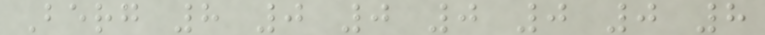Berg 8 0 0 0 0 0 8
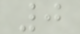0
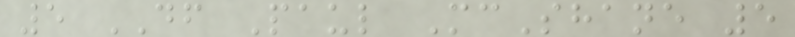5 DF Paul McShane 5
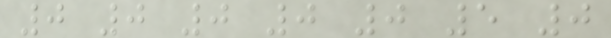0 0 0 0 0 5 0
